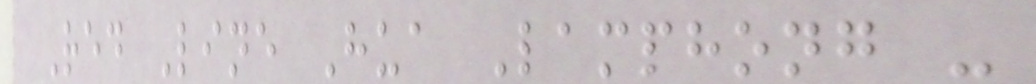Red Line Hua Lamphong -
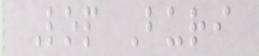Lop Buri
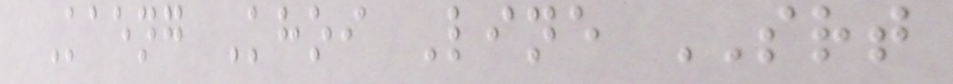Kaeng Khoi Line SRT
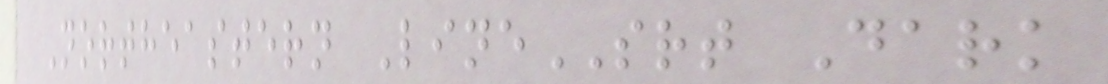Northeastern LineSRT Dark
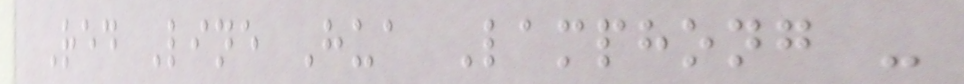Red Line Hua Lamphong -
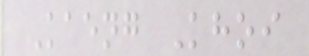Kaeng Khoi
